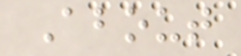About
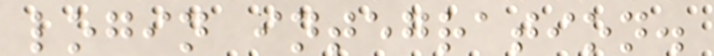login integration.
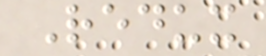Redux
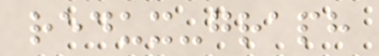redux-graph
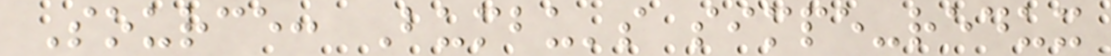Source: Bumbu's simpe-redux
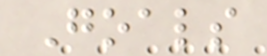Goals
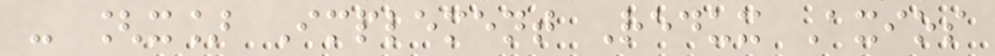- [x] Implement Redux Axios
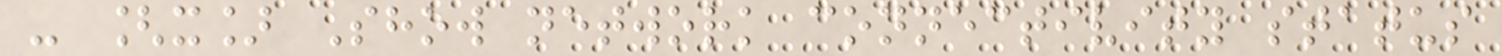- [x] Show network connectivity status
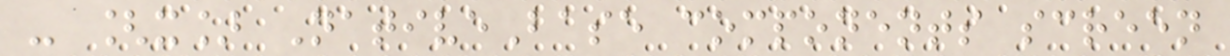- [x] NativeBase components screen
